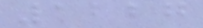1227
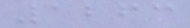1263
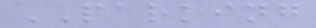PARKING
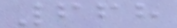668
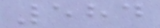584
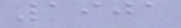1901
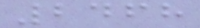2468
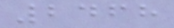2468
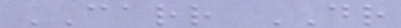CARR DR
